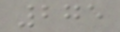275
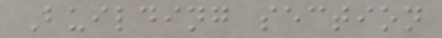Building section
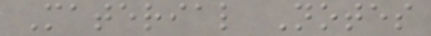Material Notes
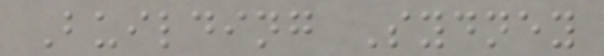Building Sydney
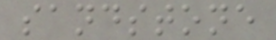sandstone
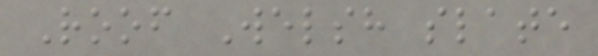Roof Welsh slate
